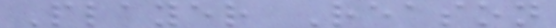Player Reason
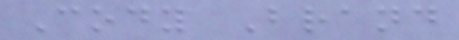Cody Brand
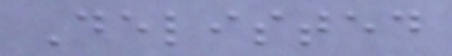Delisted
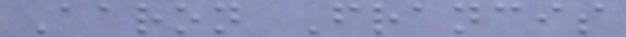Aaron Francis
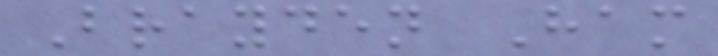Brayden Ham
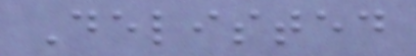Delisted
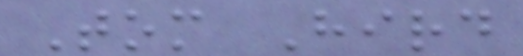Tom Hird
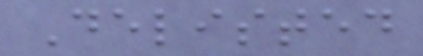Delisted
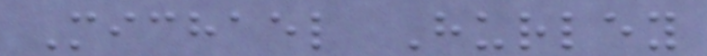Michael Hurley
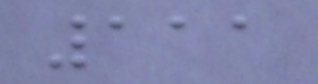111
